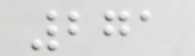271
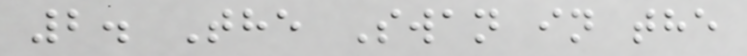2. The Swan in the
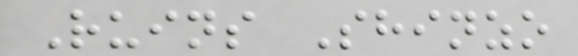Ruins Shinzo
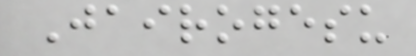Jairogesu
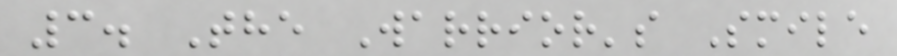3. The Warrior's Smile
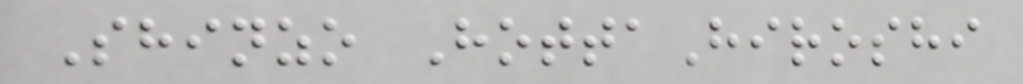Shinzo HottaHiroshi
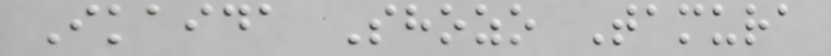Ikaida Shozo Tamura
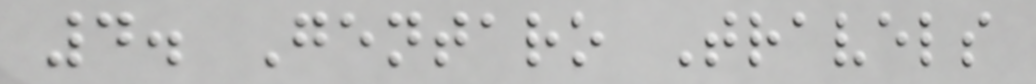4. Gentaro Travels
